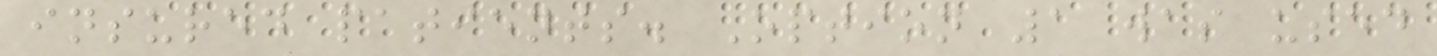insured patients. Option 1 was used
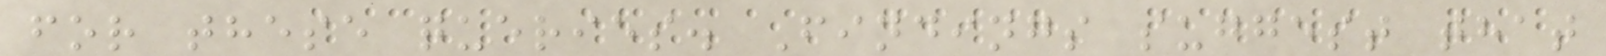for these queries. Findings suggest that
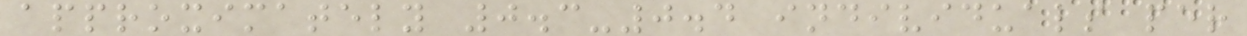approximately 0.3-0.4 individuals per
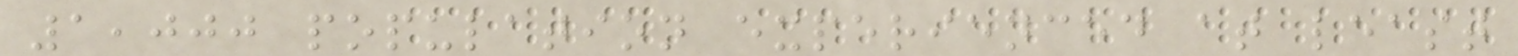1,000 population experienced at least
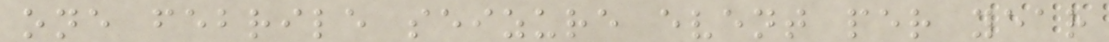one febrile seizure event per year
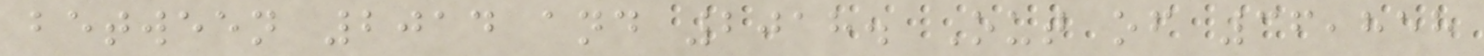between 2014 and 2018. Out of 36,858
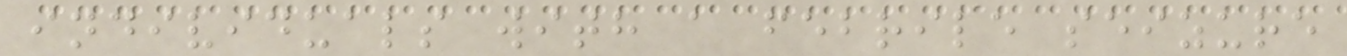individuals with a febrile seizure
